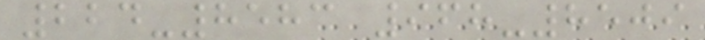224-8583 968-8509
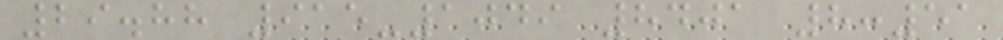29.88 915-1049 8401 8:51
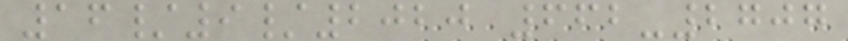16/9/2020 662-2707
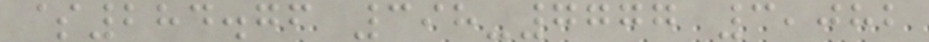$284.76 398-7777 3,082
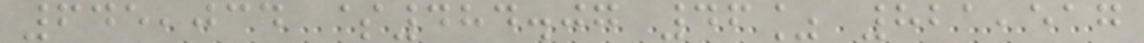645,034 $484.07 46% 821,517
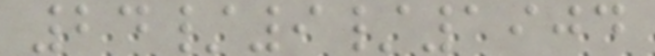24/9/1904
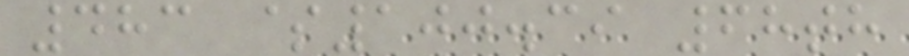483 $100.39 68th
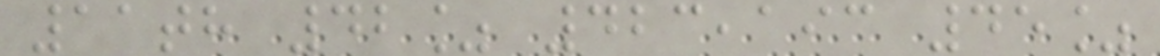11th 42% 423,193 45%
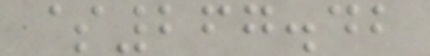$267.42
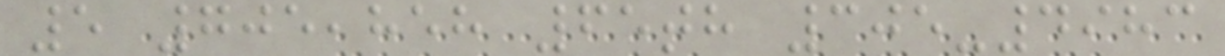5 705,858 65th 305-4983
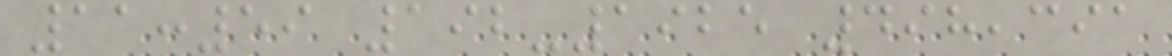11:59 192-1925 498,391
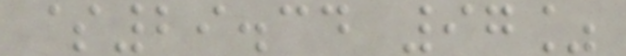$29.34 97%
